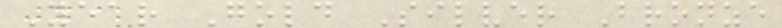Year Gold Silver Bronze
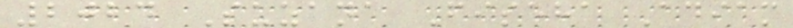2024 Suzana Fiseha Adiam
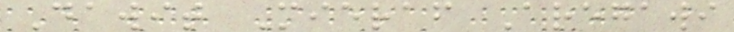Dawit Mieraf Aregawi
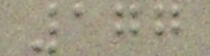177
